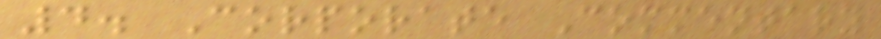4. Corporate Commentary
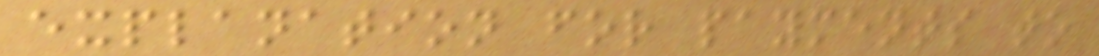explanation for payments to
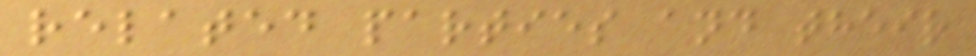related parties and their
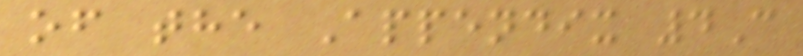of the Appendix 4C
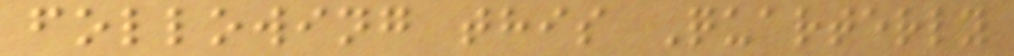following this Quarterly
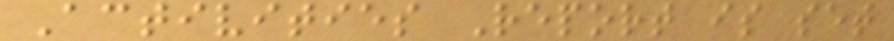Activities Report is set
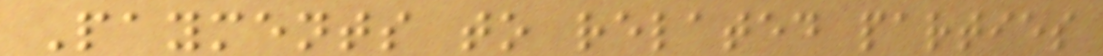Payments to related parties
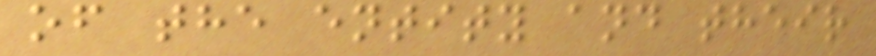of the entity and their
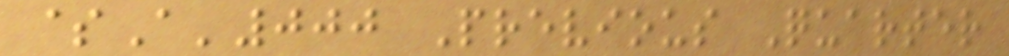$A'000 Previous Quarter
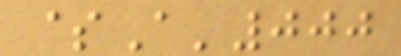$A'000
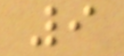9
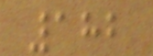182
